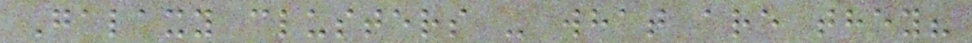Galaxy clusters - what are they?
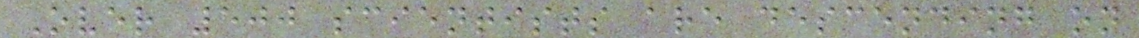Over 500 scientists are descending on
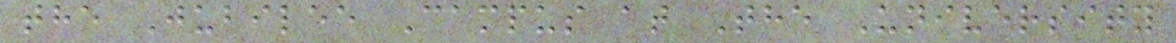the Jubilee Campus at The University
